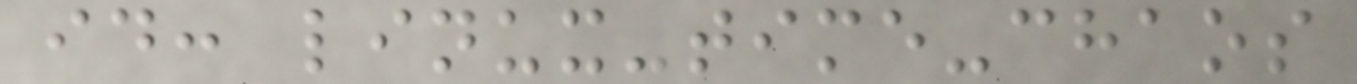id: linux-time-chaos
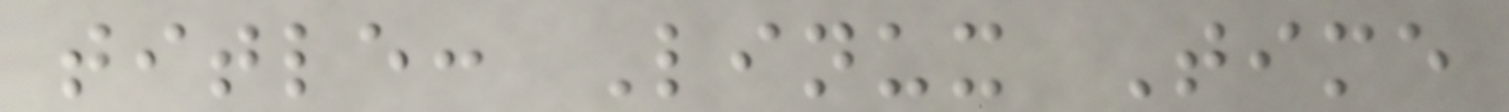title: Linux Time
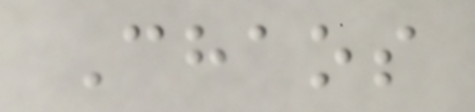Chaos
